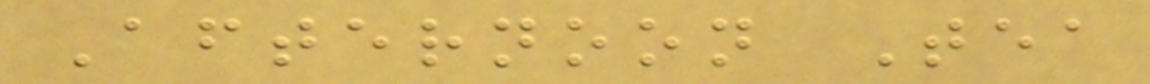Afternoon Tea
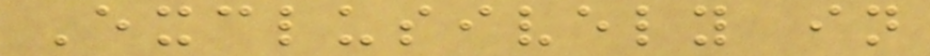Exclusively in
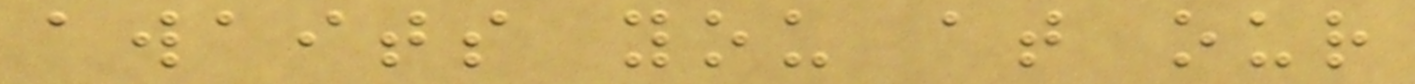awaits you at our
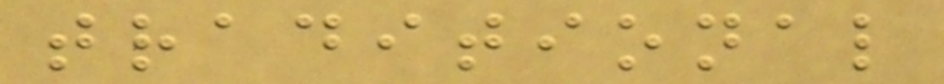traditional
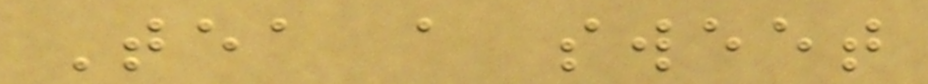Tea a sweet
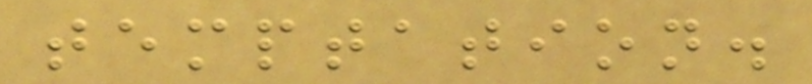temptation.
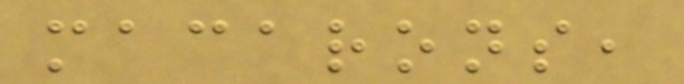macarons,
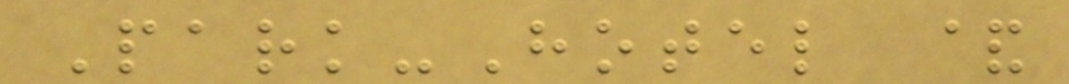Park-Hotel &
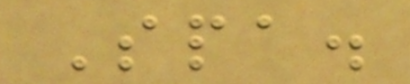Spa.
